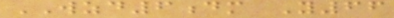WZD6dm Y66
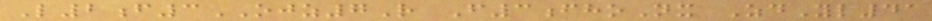L2f3OJZ7R F3fhoNx ZdYl41
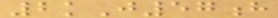2kJ57h
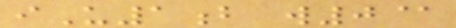iU1b w0@
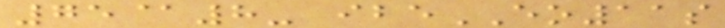75@8- ibeEO11s
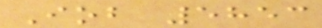Iob 5853
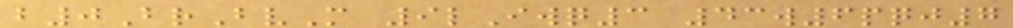b0BrBvM 9lIwq3 43w6pqj7
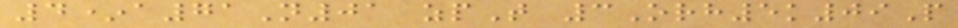4*a71N01 zpT 3Orh5k09P
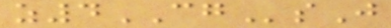z4CGsJ
